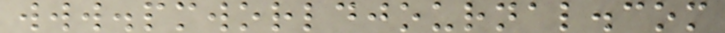www.pmworldjournal.com
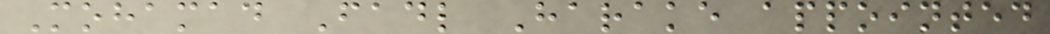Mohamad Fadl Harake appointed
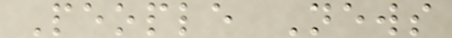People News
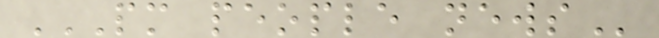PM PEOPLE NEWS
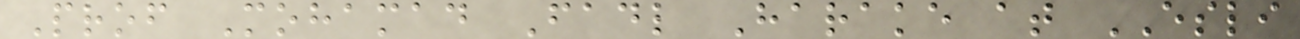Prof Mohamad Fadl Harake at ESLI
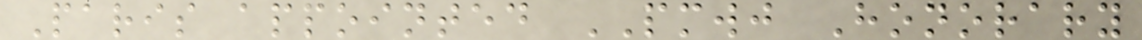Paris appointed PMWJ Honorary
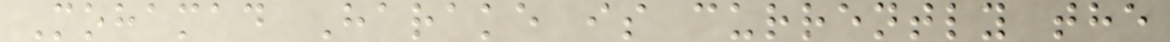Mohamad Harake is currently the
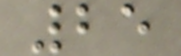25
